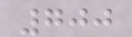700
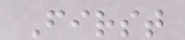First
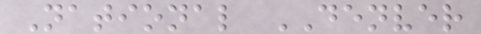National DENVER
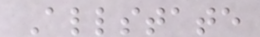Allstate
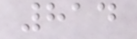814
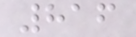816
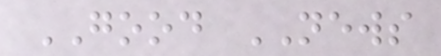GOOD NEWS
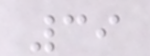39
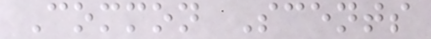Common Scents
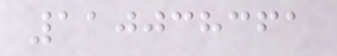110038361
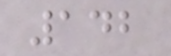142
